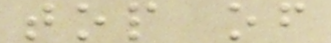top of
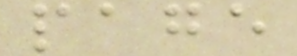page
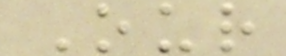Our
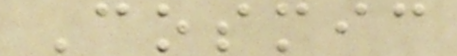Cosmic
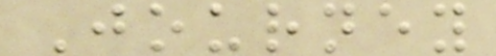Journey
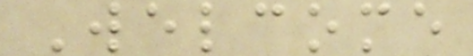Welcome
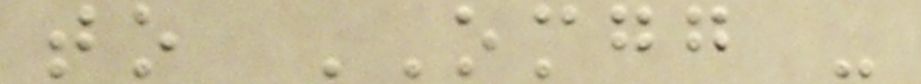to OMGG -
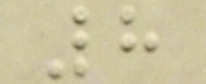8
